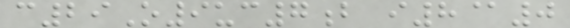c29O9uc7b i8@0
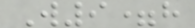W9=h
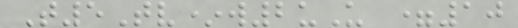T5Tv*w2uU =10
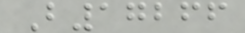B17266
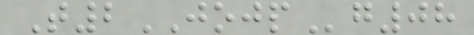T2JOJPg08
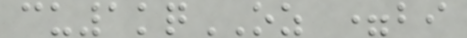cu1kqOZ =bi
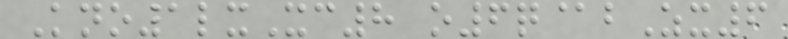Kno1lxXc8 o6q@bZx6
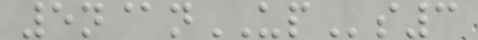5n@nUPs3
